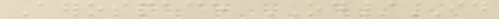Aerospace OD/ID
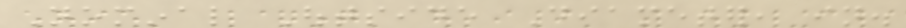Nominal Outside Diameter, in.
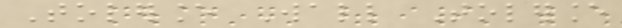Tolerance Wall Tolerance
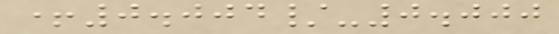+0.004/-0.000
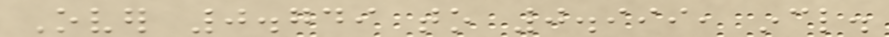Over 0.749 to 0.999, incl.
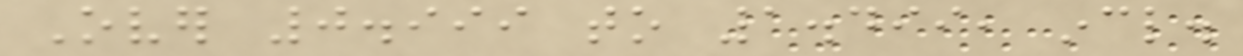Over 0.999 to 1.499, incl.
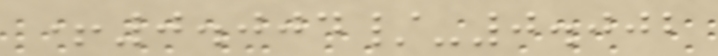+0.004/-0.002
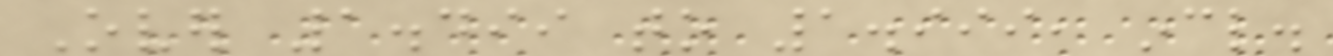Over 1.499 to 1.999, incl.
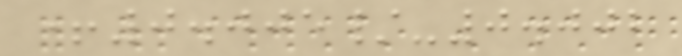+0.005/-0.002
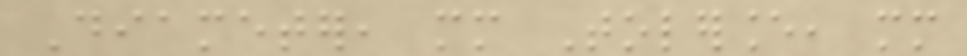Diameter, mm Tolerance, mm
